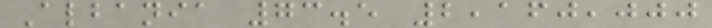Albania 73.5 2,160,000
